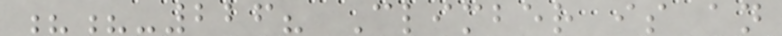??-226? Climber is an
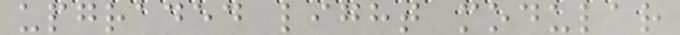upgraded light modular
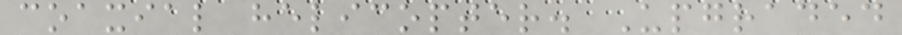coaxial helicopter. Upgraded
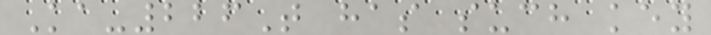Ka-226T has such key
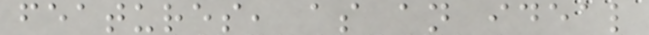features, as an ideal
